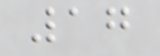17
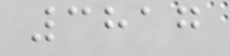3817
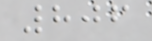806
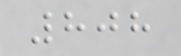808
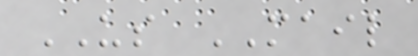US MAIL
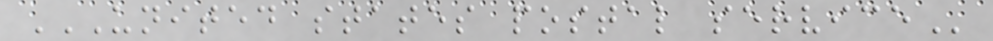UNITED STATES POSTAL SERVICE
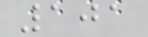101
